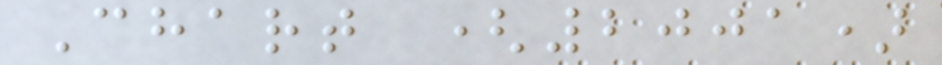Chart (2001)
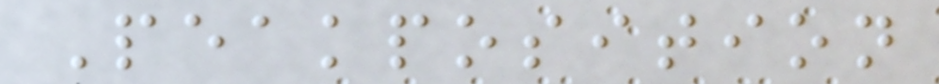Peakposition
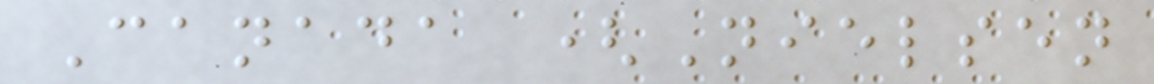Canada (Nielsen
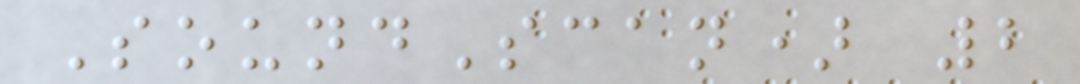SoundScan) 2
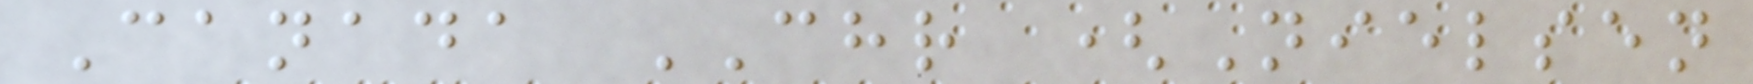Canada CHR (Nielsen
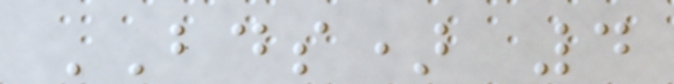BDS) 4
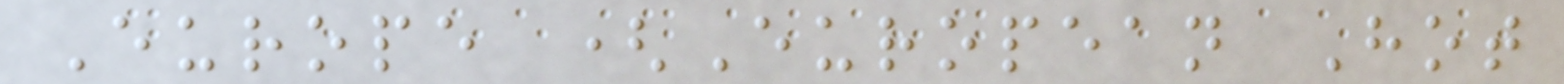Europe (European Hot
